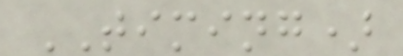TIMING)
